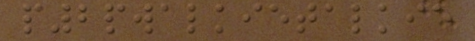p2pwalkietalkie
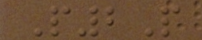P2P
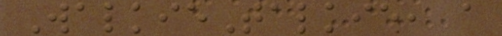WalkieTalkie, a
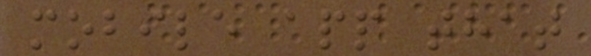mobile app that
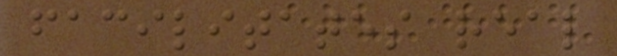facilitates real
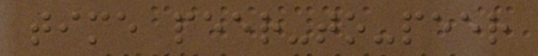time peer-to-peer
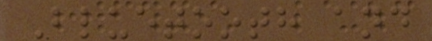Bluetooth and
